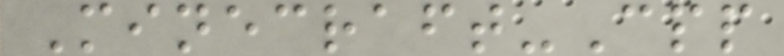Minecraft-Cpp
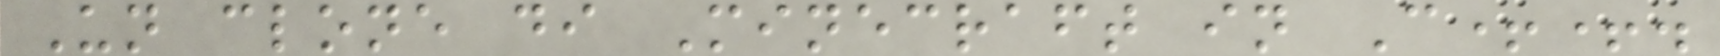Un clone di Minecraft in C++.
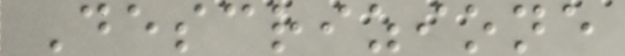Descrizione
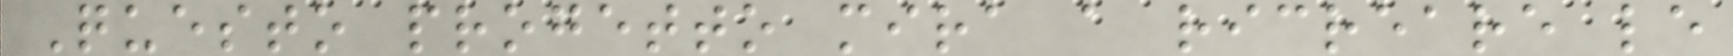Questo progetto mira a ricreare le
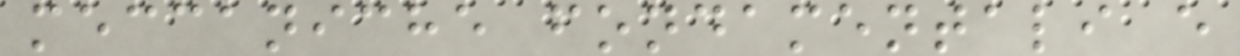meccaniche fondamentali e
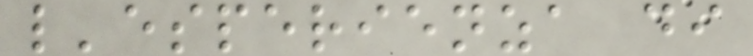l'esperienza di
